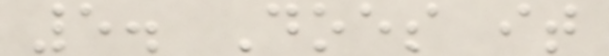5. Does it
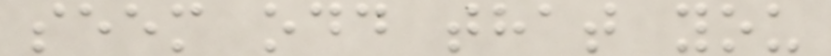seem odd that you
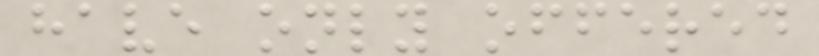have only offered
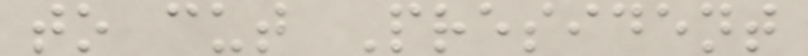to cut President
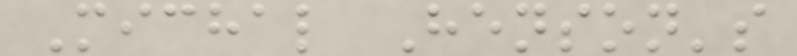Michal Henson's
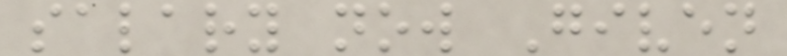salary now Given
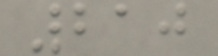210
